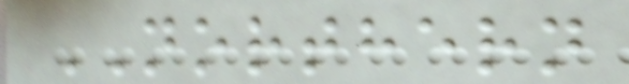NORTHERN
